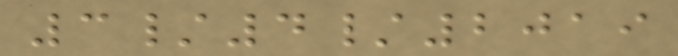3/4/2019
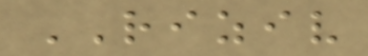RIZIV
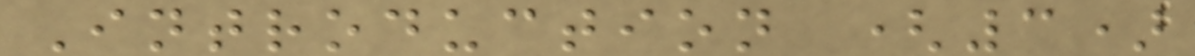Introduction (3)
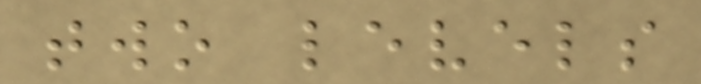two levels
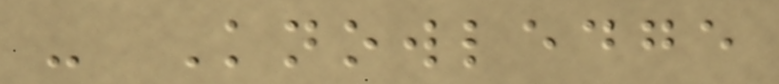- Knowledge
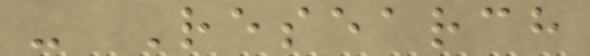- Research
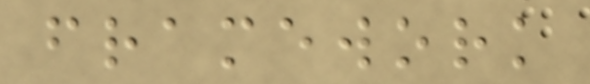framework
